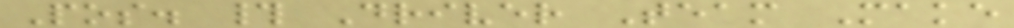Pos. # Driver Team Make
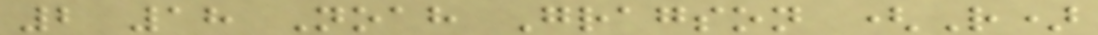2 18 Noah Gragson (R)
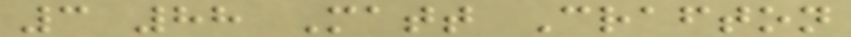3 88 Matt Crafton
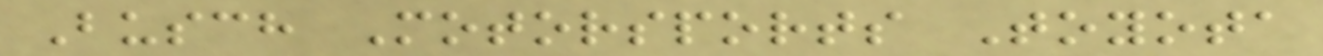Busch Motorsports Toyota
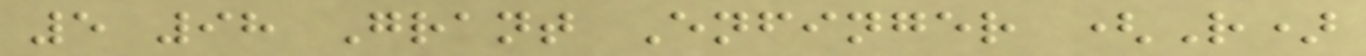5 98 Grant Enfinger (R)
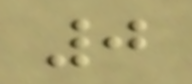0
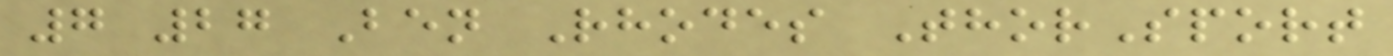7 27 Ben Rhodes ThorSport
